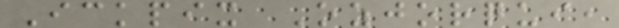Ickpix Ozjorqui,
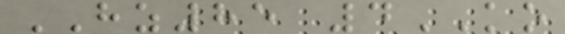HZ85 4KO
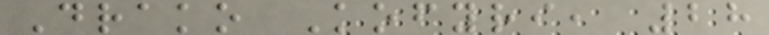Drako Kofyri, 28
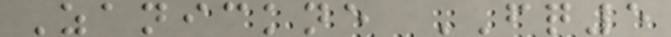Zanickne FQ5
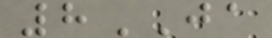8JA
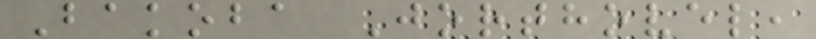Bakoba Jorthovel,
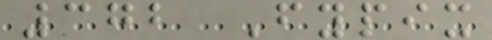372 Fypix
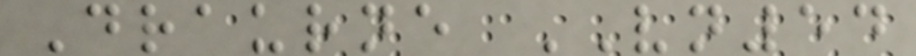Draurne VN54
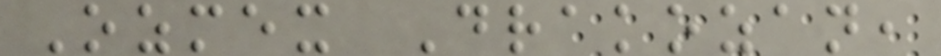Ozmex Drakozan,
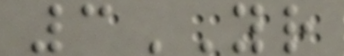3YR
